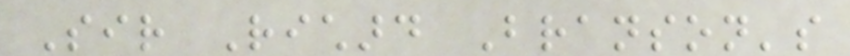Sir Richard Branson's
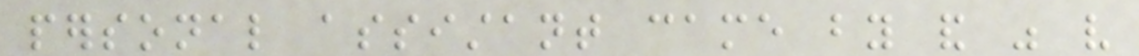personal assistant came by and was very
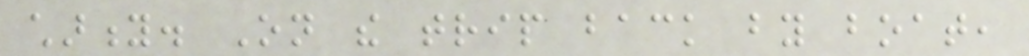charity. On the trip back by boat,
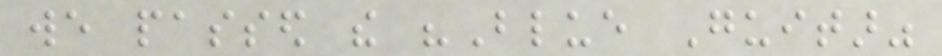we passed the "Blue Guitar"
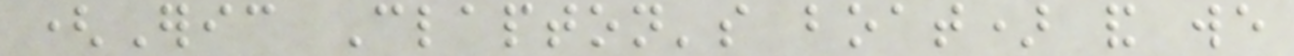(Eric Clapton's boat) and we
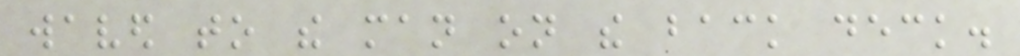waved to the man on the back deck.
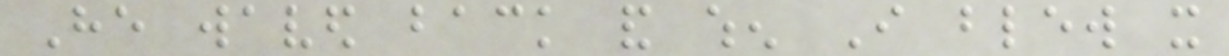He waved back and when I blew it
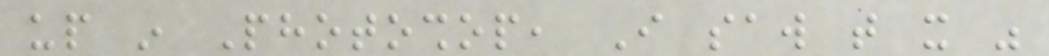up in Photoshop, I saw that it was
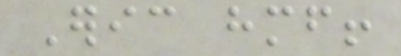Eric himself!
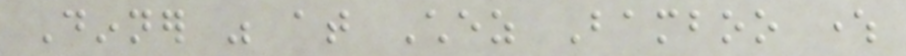Dinner was at Chez Bamboo where
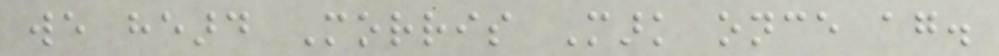we heard Morris Mark once again.
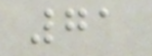71
